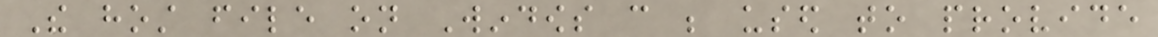The host file on Windows can be used to provide
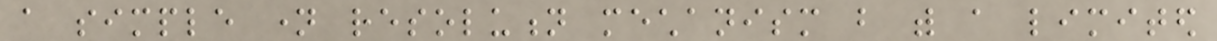a simple name resolution mechanism but with a limited
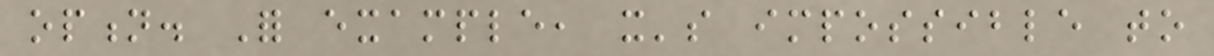option. For example, it's impossible to
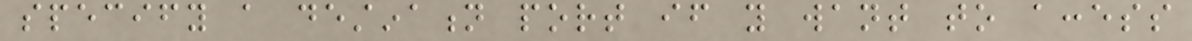specify a destination port if you want to access
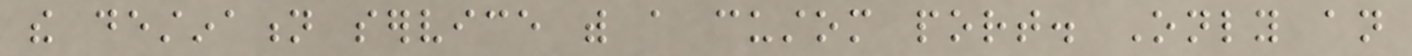the destination service with a custom port. Only an
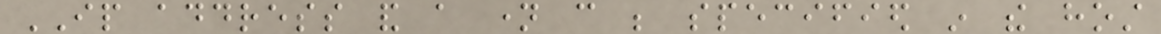IP address and a name can be specified in the host
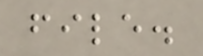file.
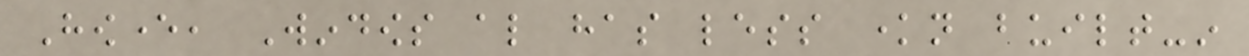However, Windows also has less known built-in
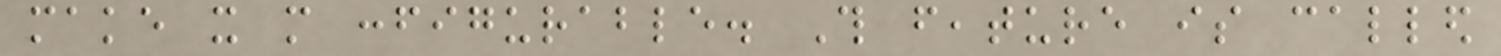make it more configurable. This feature is called
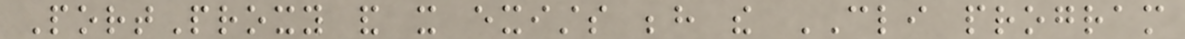PortProxy and it exists behind the CLI program
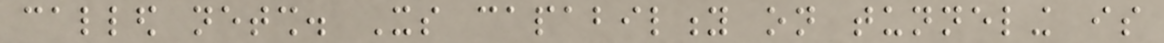called netsh. Its capability on tunneling is
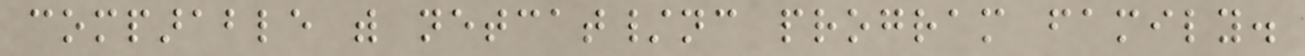comparable with netcat/nc program family.
